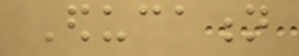Education
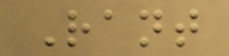Rant
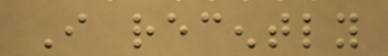I recently
